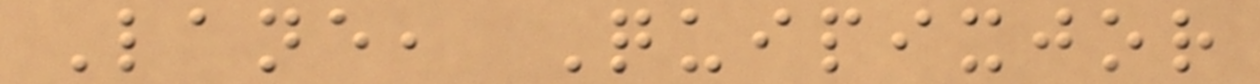Lane, Quipixjor
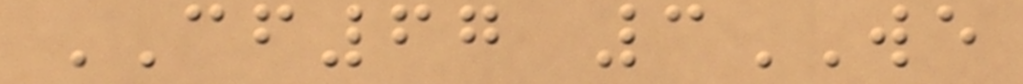CF67 3WE
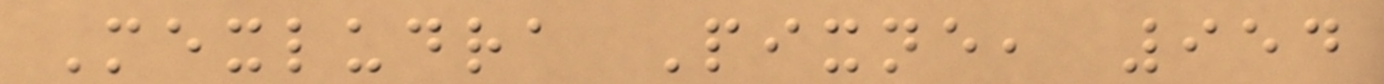Mexludra Pixne, 954
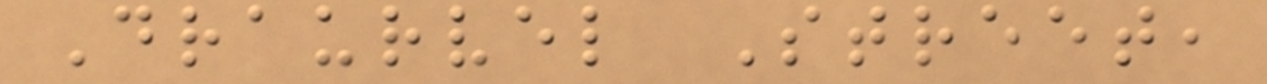Draurvel Street,
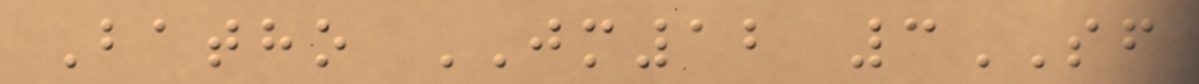Batho JM12 3SF
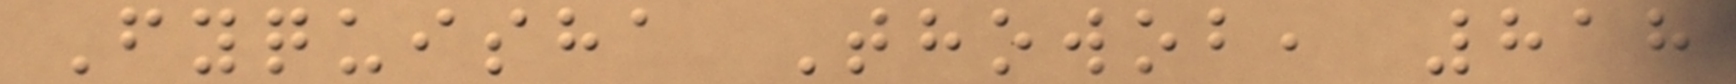Fyquisha Thowob, 818
